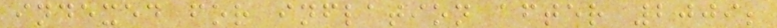indexed for inflation after 2009;
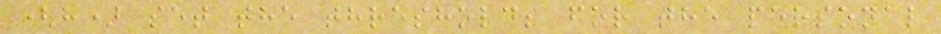(h) set the thresholds for the personal
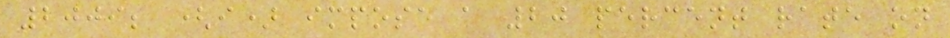2009; (i) impose a 20 percent rate on
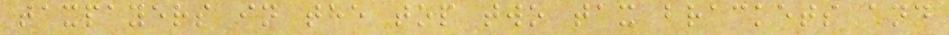taxpayers in the top two tax brackets and
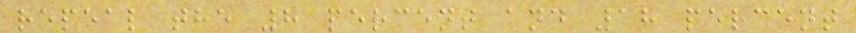repeal the 8 percent and 18 percent
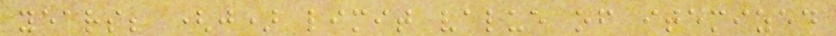years; (j) limit value of itemized
